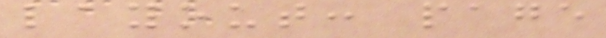layout: page
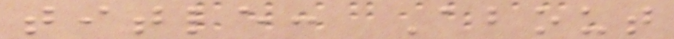title: About
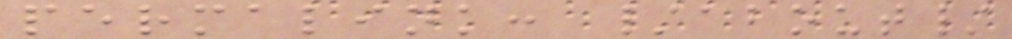permalink: /about/
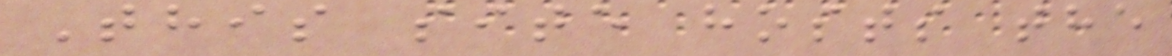This site hosts the
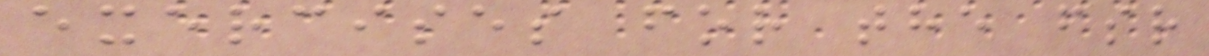exercises for the fsr
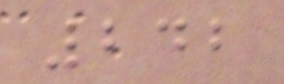242
